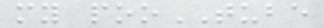my pooTUBE
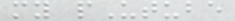my pUtube
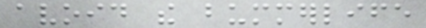avoid the bummerlife
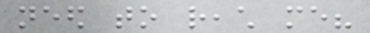need to reach me?
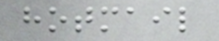hotmail
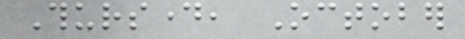Thursday, October
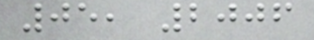05, 2006
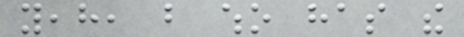yeah, but who has the
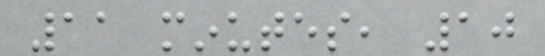11 minutes, 10
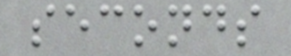seconds
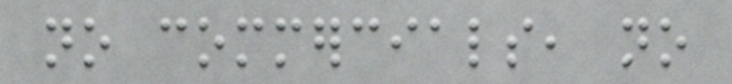no commercials, no
